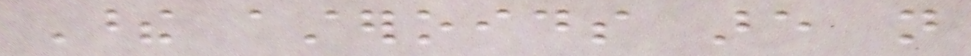These asteroids are not
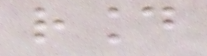round
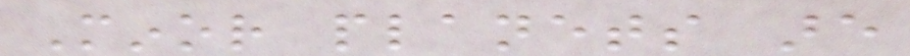Minor planets are
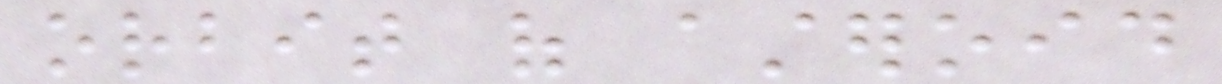orbit of asteroid
